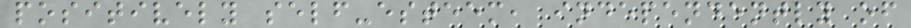positively self-esteem, independently of
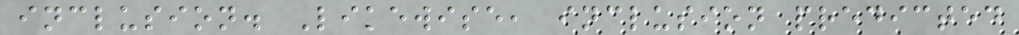inclusion. Likewise, inclusion predicted
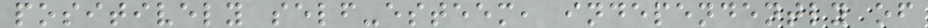positively self-esteem, independently of
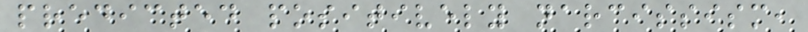predicted positively narcissism,
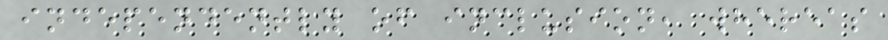independently of inclusion, whereas
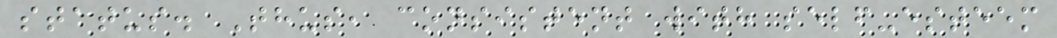status. Thus, consistent with self-esteem
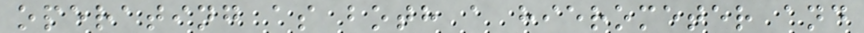operating as both a hierometer and
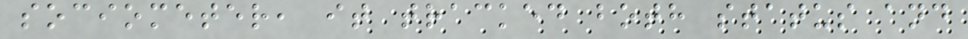sociometer, it tracked both status and
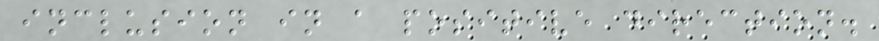inclusion in a positive direction.
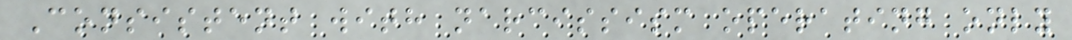Consistent with narcissism operating only
